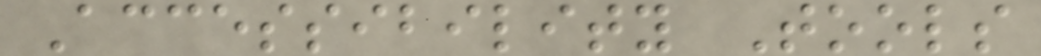Accessibility Tools
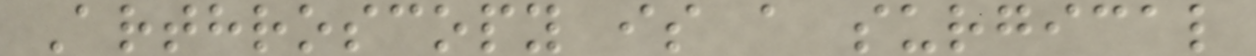Arthroscopy is a surgical
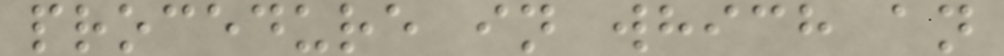procedure in which an
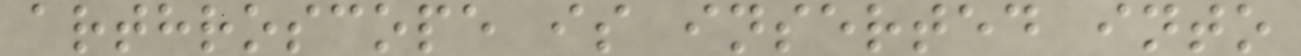arthroscope is inserted into
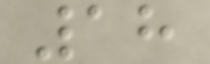18
